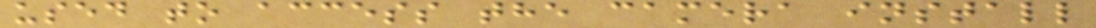used to access the camera install
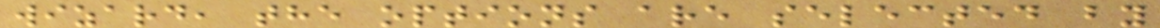wizard, the options are selected by
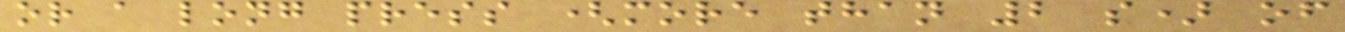or a long press (more than 2 s) of
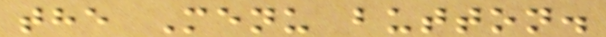the Menu button.
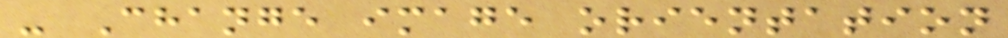- Change image orientation
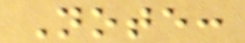Note:
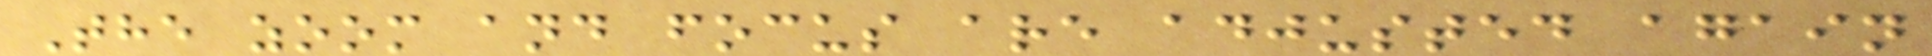The zoom and focus are adjusted again
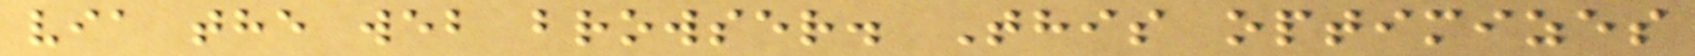via the web browser. This optimizes
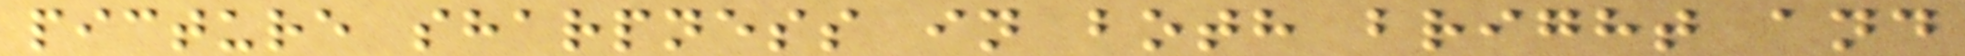picture sharpness in both bright and
